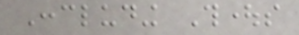Concluding Thoughts
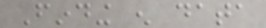Finding enough data
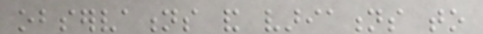observations and variations to
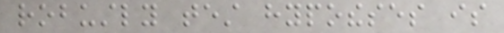robustly test hypotheses is
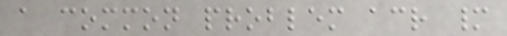a common problem across many
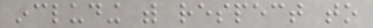including with respect to
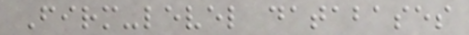Firm-level databases
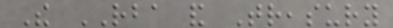The RBA and Treasury
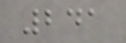241
